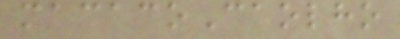macacoCaolho
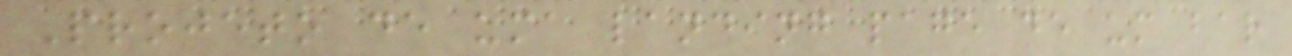Projeto de uma landing page de um bar
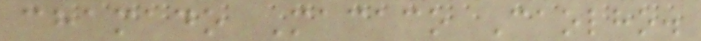chamado Macaco Caolho.
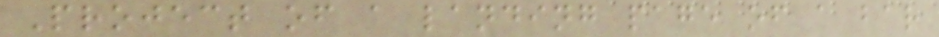Project of a landing page of a bar
